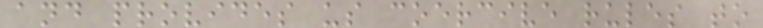and provides us coercive rules to
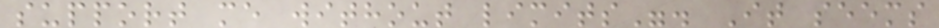support me without limits". It seems
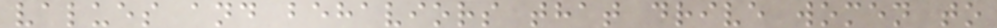values and behaviors that drive women to
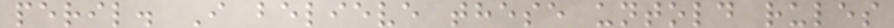peril. I believe these untold rules
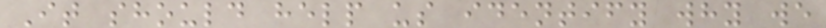It should help us identify why we
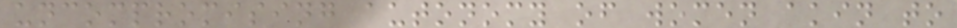uncompromising autonomy of women akin to
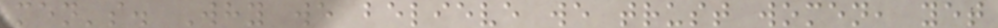men's. Why we believe we trust women, yet
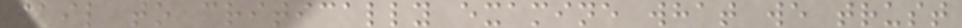fail to critically examine what we trust
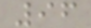96
